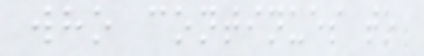who continues to
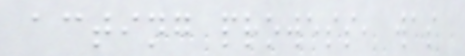acting prowess, was
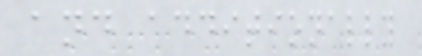and additionally
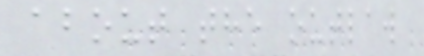about the outlaw
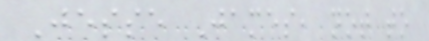Jesse James, not to
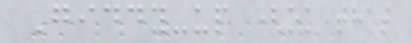Giddy-up (ok that
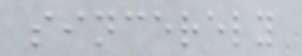sincerely
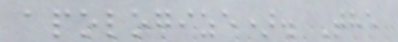apologize). The
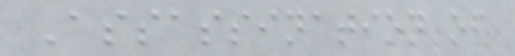Assassination of
